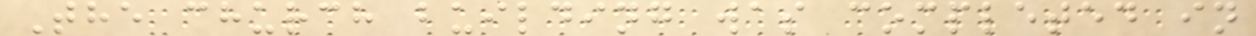The church building was completed in
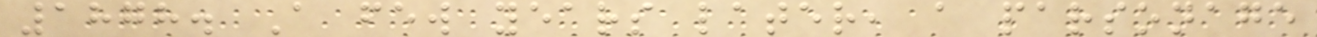1878. A few years later, a parsonage
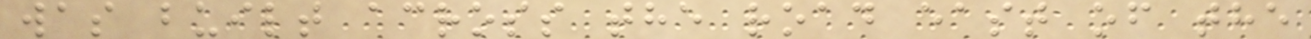was built across the road east of the
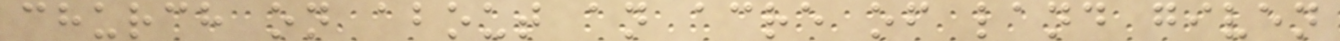church on about an acre of land given
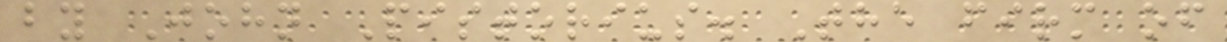by John Pistorius. The firm of
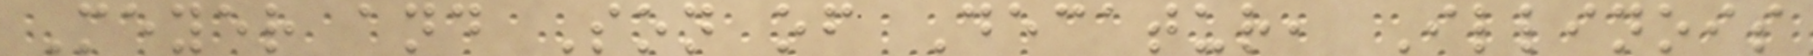Meyer and Son of Decatur, Illinois
